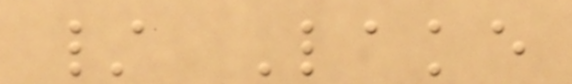/ Lake
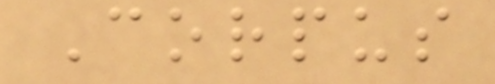Corpus
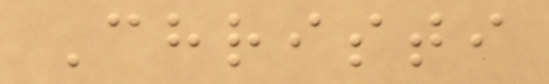Christi
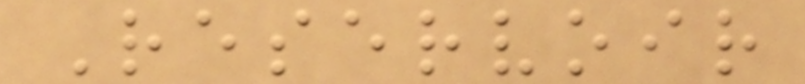Reservoir
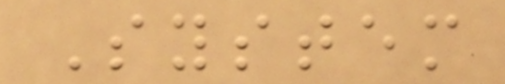System
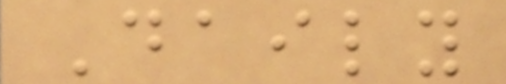Daily
